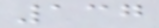137
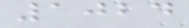1024
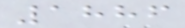1886
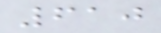610
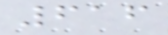616
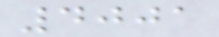4001
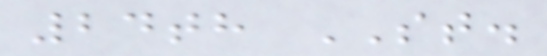24th ST.
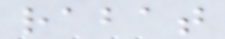rabat
